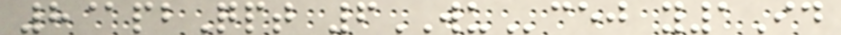8@pbQpt 6WUcej y1Id
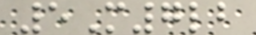5M7lb
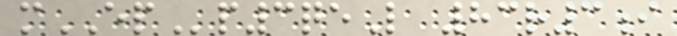mEPp3qeL 83r3i
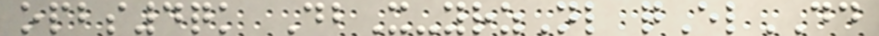opbs4qk DbX-yrzNl qElDD
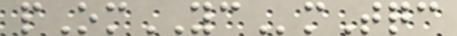pOmYCmTqc
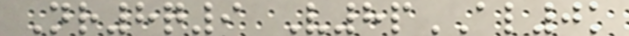Nr8q9 V8pAL0k
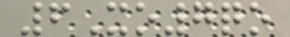6Xo7qo
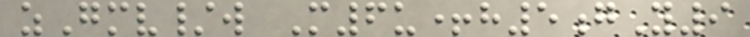zGmv/w M6u+h5gY9
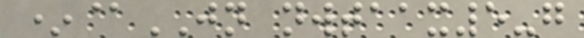*@JN nwtaax5-g
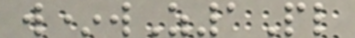w*wZ1Pl
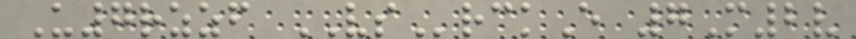U7rzzf VSrckE 7M2v
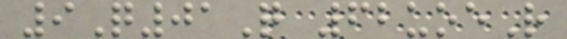9Q01Q 62uoeR
